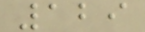129
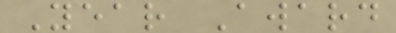Year Award
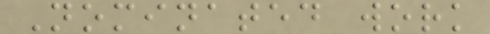Nominated work
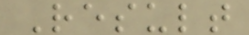Result
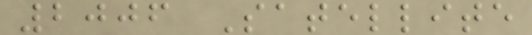2006 Satellite
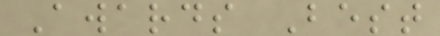Awards Best
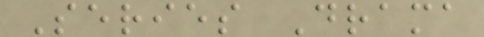Series Drama
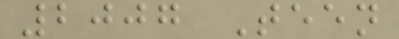2007 Teen
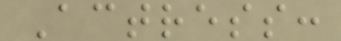Actress:
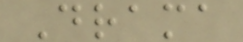Drama
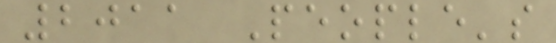2011 People's
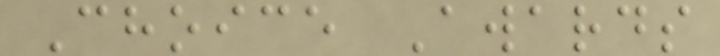Choice Awards
